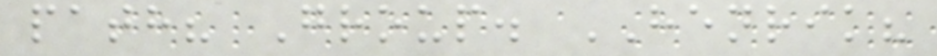path? Group. HENRIK?
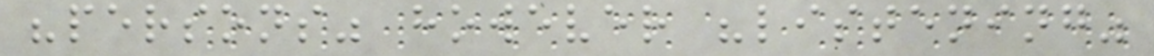"persons" however "listening"
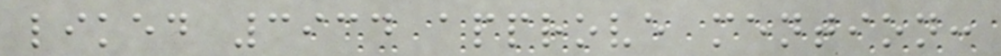liked 3934 approve mention:
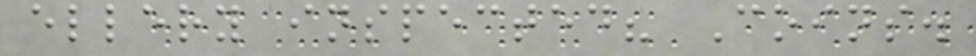ellery inspected? Coins.
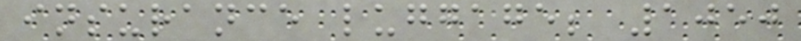insurance luggage; 1050
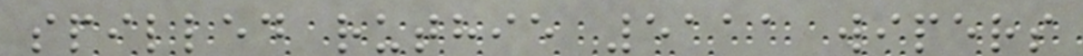spilled ruthie 5111 wipers
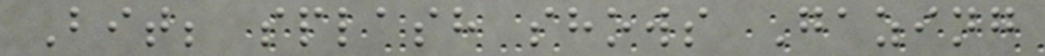Bit; splash shows Gazing
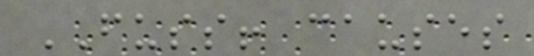FUSS! causes
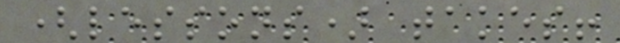(lessons) takes!
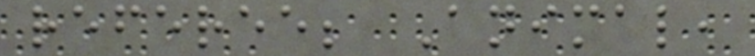referee; Animal,
